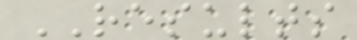RESULTS
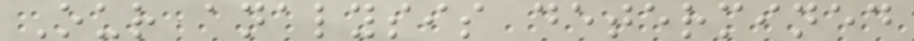Our analysis determined
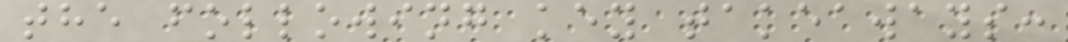the following key takeaways:
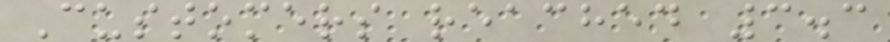Customers reached 3.3
